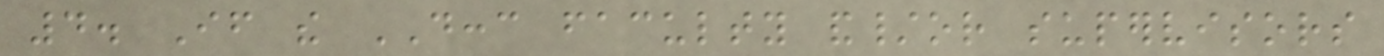4. If the DCCC faculty and/or supervisors
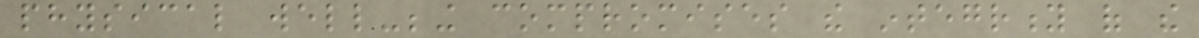physical well-being compromises the integrity of the
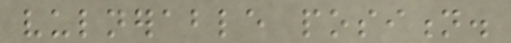vulnerable position.
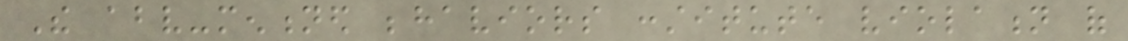The above-mentioned behaviors constitute violation of
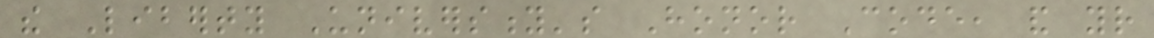the Liberty University's Honor Code, and your
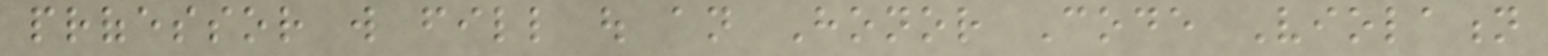professor will fill out an Honor Code Violation
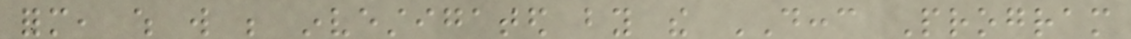form, which will be investigated by the DCCC Program
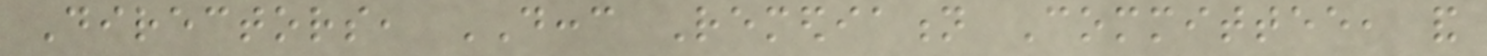Directors, DCCC Remediation Committee, and
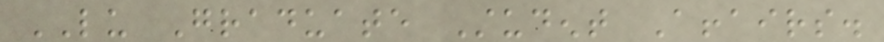LU Graduate Student Affairs.
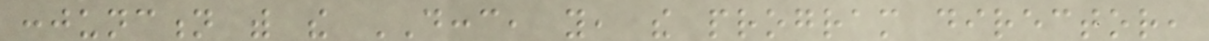conjunction with the DCCC, you, the program director,
